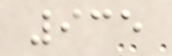935
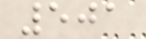501
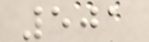501
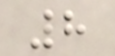8
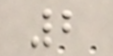2
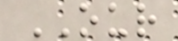OUR
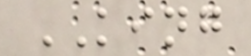KING
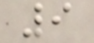9
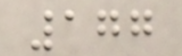177
